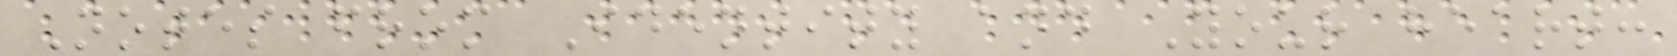Notes from Identity and Your heart:
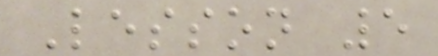Lesson 5
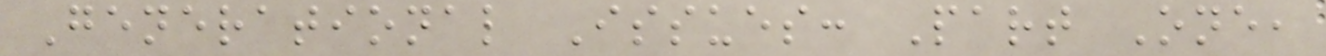Generational Issues: Part One,
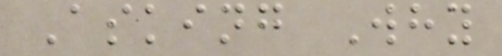Asking Why
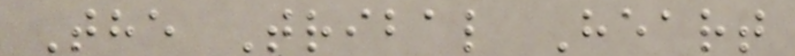The Tribal Heart
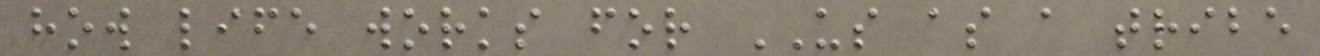how life works for US as a tribe
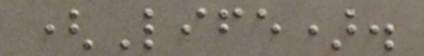(Life).
